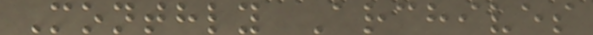Monthly Archives
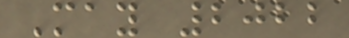May 2022
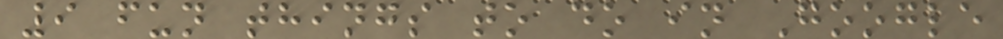9 fun things to do in Google
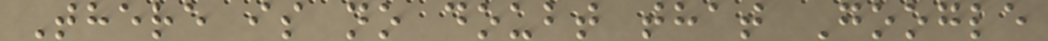There is no doubt that Google
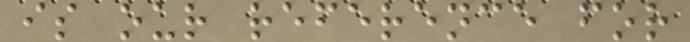is our reference for
